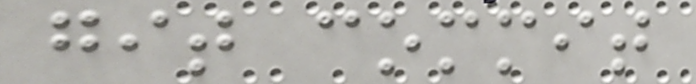git commit
